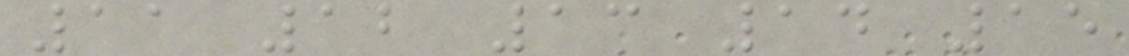11 12 13 14 15
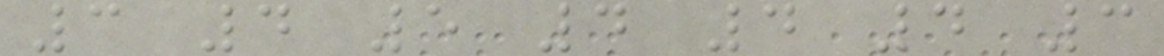3 4 5 4 4 4 3
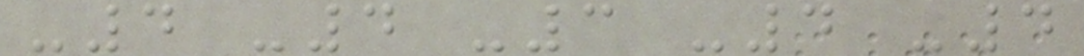-4 -4 -3 -4 -4
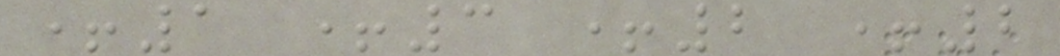+1 +3 +2 +2
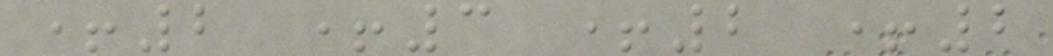+2 +3 +2 +2
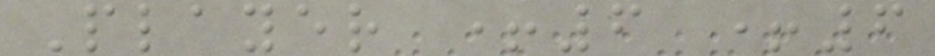Player +6 +6
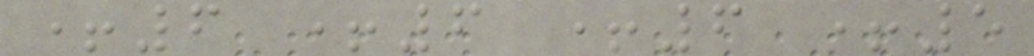+6 +6 +6 +5
